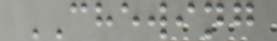CHEWING
